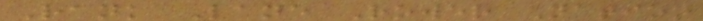Rank Lane Rower Nation
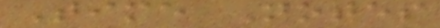Time Notes
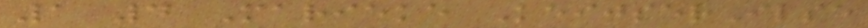1 4 Marieke KeijserIlse
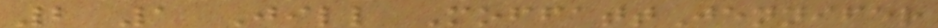2 1 Jill MoffattJennifer
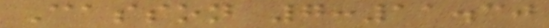Casson 7:11.30
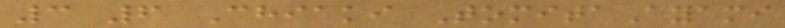3 6 Chiaki TomitaAyami
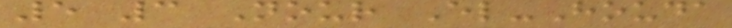5 3 Nour El-Houda
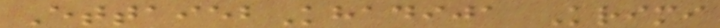EttaiebKhadija Krimi
